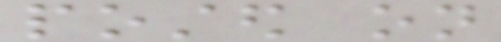posted on
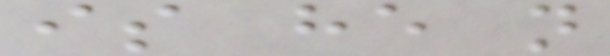is he not
